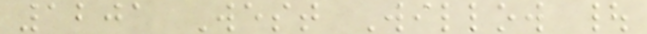1201 West Willow |
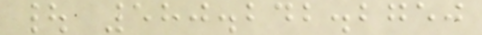| 580.242.2750
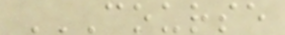COURSE
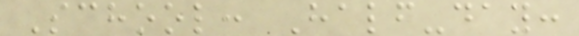School: Half-day:
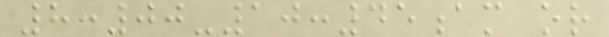8:00-10:45am or
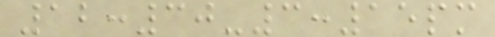12:30-3:15pm
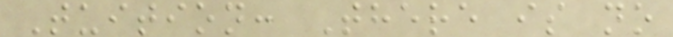Tuition: There is no
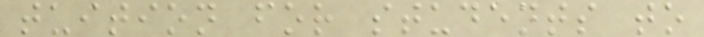tuition for students to
